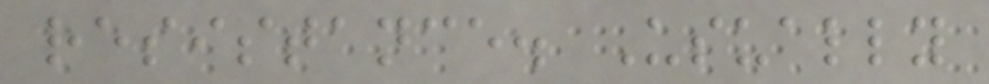resistance. Usually
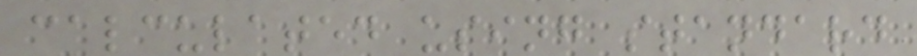calculated using standard
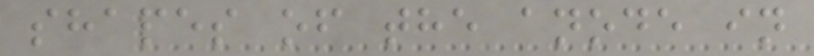shapes of the anode in
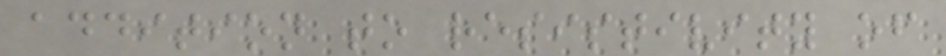addition to resistivity of
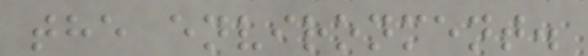the environment.
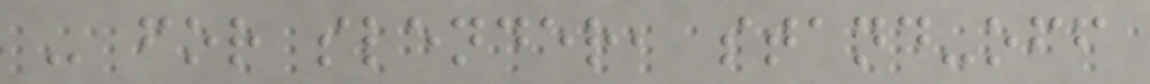- for slender, stand-off
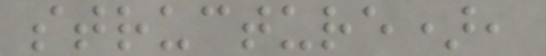structure),
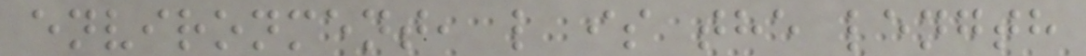environment, l is the length
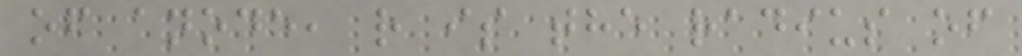of anode, r is the radius of
